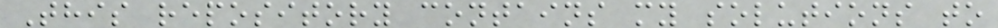This repository contains my solutions to
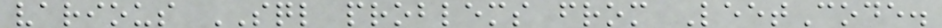various SQL problems from LeetCode.
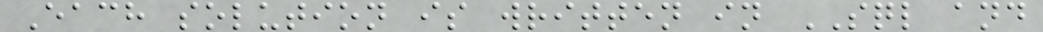Each solution is written in SQL and
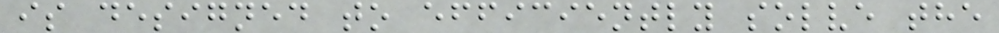is designed to efficiently solve the
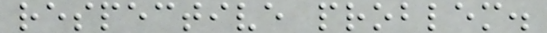respective problem.
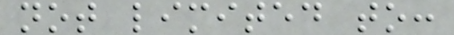not limited to:
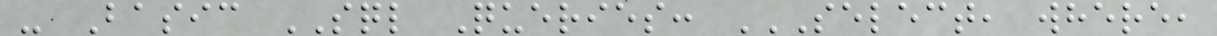- Basic SQL Queries: SELECT, WHERE,
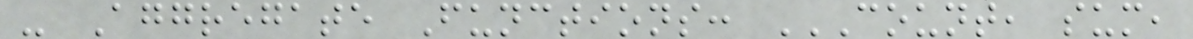- Aggregate Functions: COUNT, SUM,
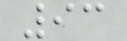93
